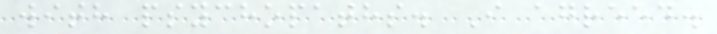with psychopaths. I agreed.
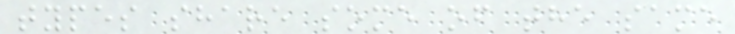types share some of the same
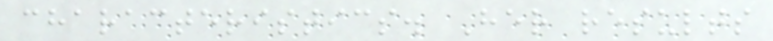characteristics. Her results
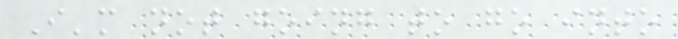I'm not going to go into
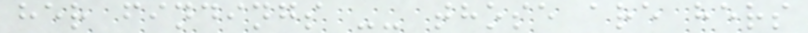her findings -- those are hers
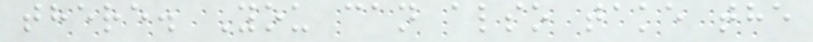there. You can also take the
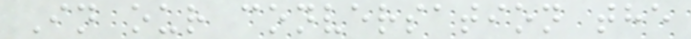In our conversation the
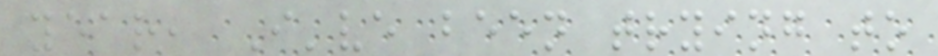year, I've been trying to
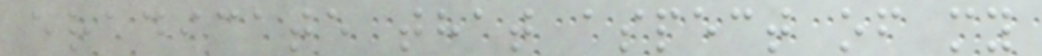eradicate that aspect of my
